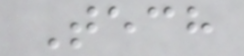Tech
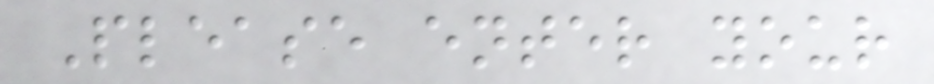Please enter your
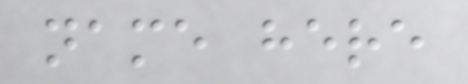name here
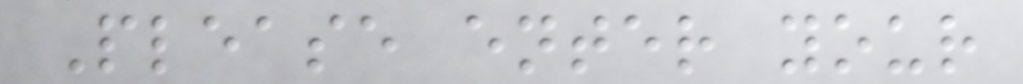Please enter your
